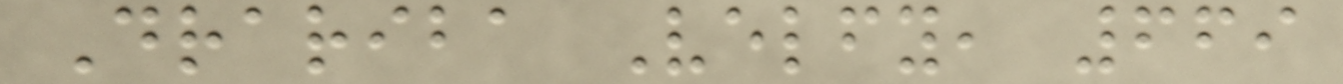Drariba Velfy, 669
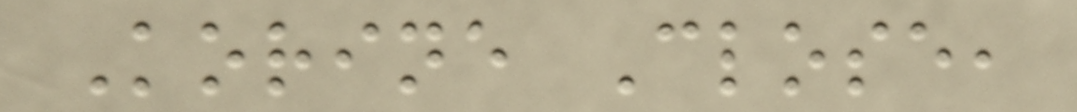Korine Close,
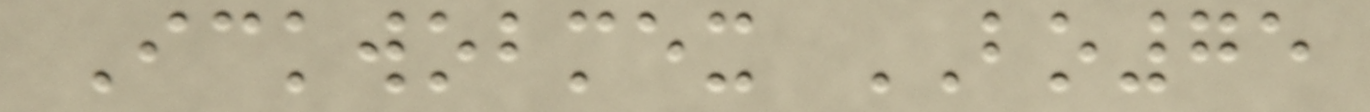Ickwobmex BO75
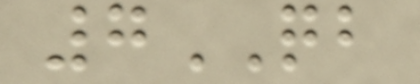7QB
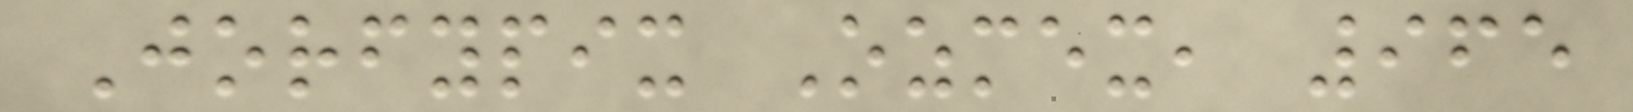Jorfypix Ozmex, 965
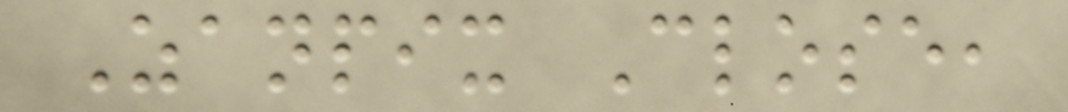Zanpix Close,
